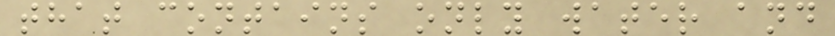that contains only water and
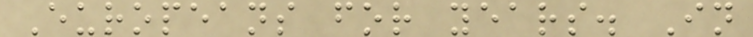Europeans for years. In
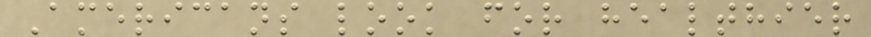Americans look for healthier
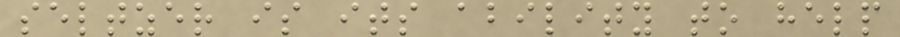seltzer is its ability to help
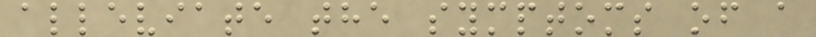alleviate the symptoms of a
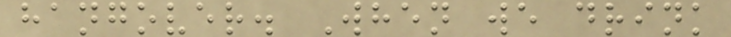hangover. When we drink
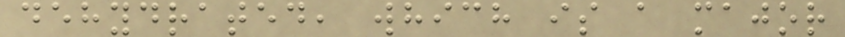dehydrated, which is a major
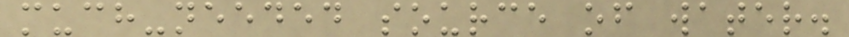much-needed source of water.
